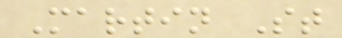Martin St
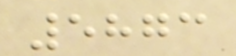5873
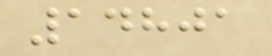14801
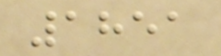1851
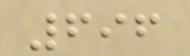696
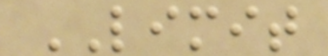LIMIT
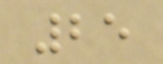25
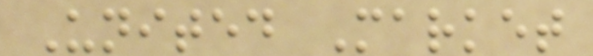United Market
